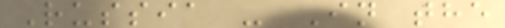Russia - In the
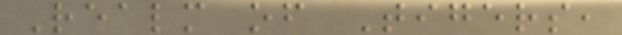Realm of Tigers,
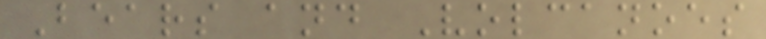Bears and Volcanoes
